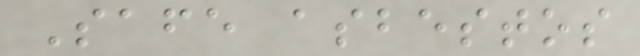Safe asbestos
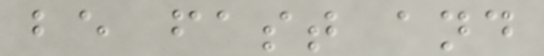be fast and
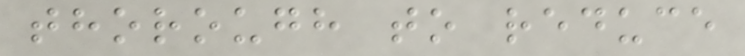thorough to reduce
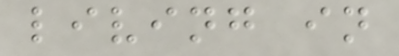living in
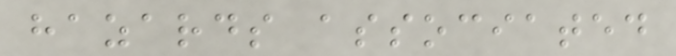hazards associated
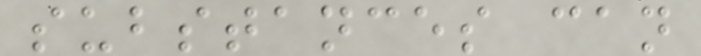substances can
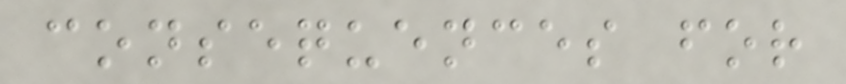consequences for
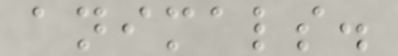animals.
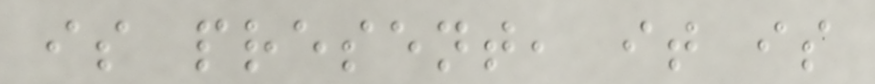is present, it is
